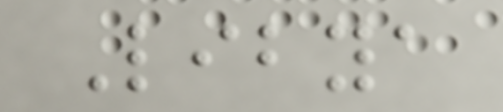Libya
